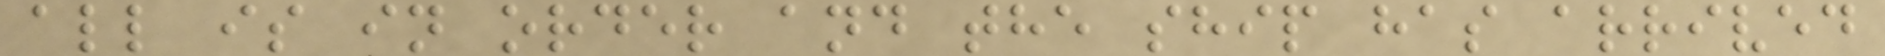all is in order and the ship has arrived
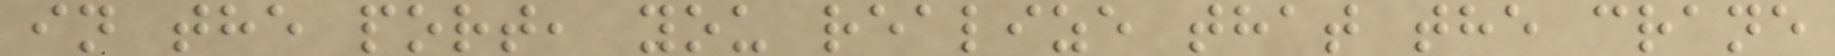in the port, you realize that the crane
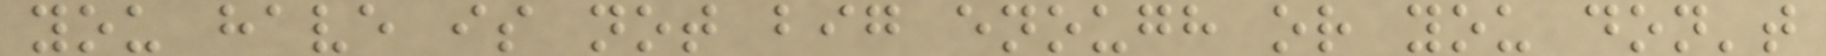you have is not big enough or you don't
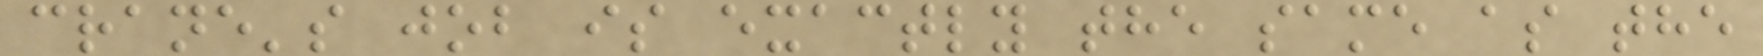crane's job is exactly the same as the
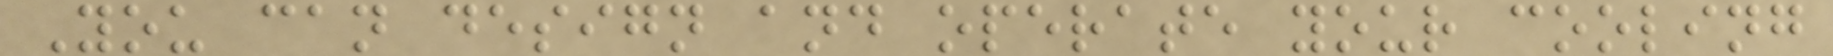You can design and operate your cooling
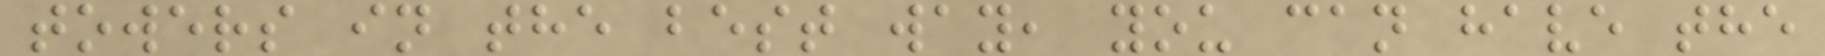towers in the best way, you can have the
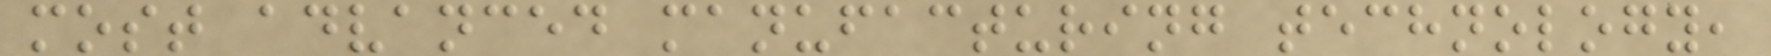most advanced manufacturing technology,
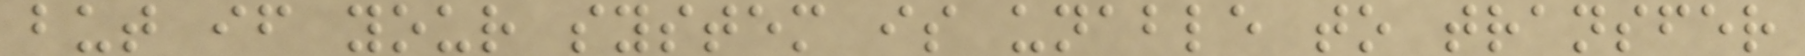but if your system is unable to transfer
